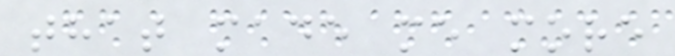that made me more
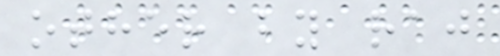other by raj
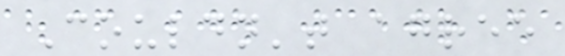Couldn't agree
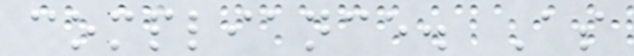compliance. As
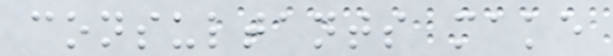consultants make
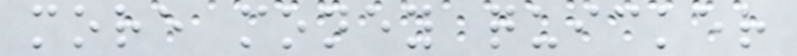more money quicker
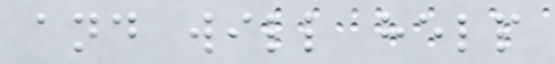and will help
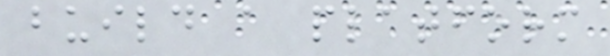build a platform
